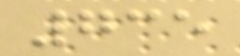735
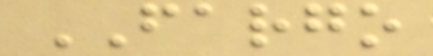FARGO
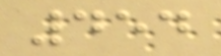454
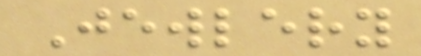Jewlery
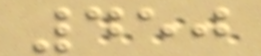450
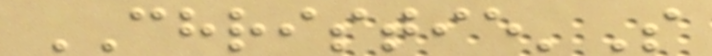CHRISTIE'S
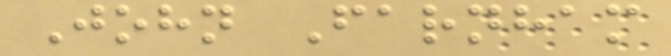John Farnham
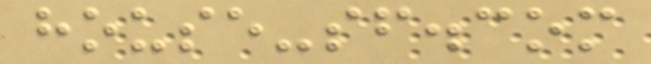house-sf.com
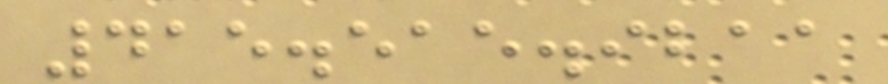415.515.9211
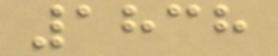1838
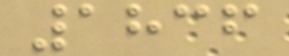1836
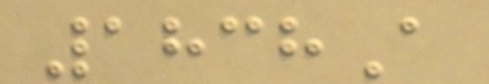1838A
